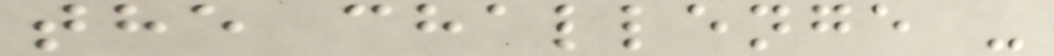the challenge -
